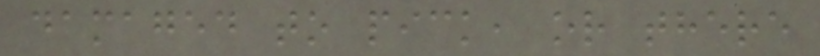damaged to pick, or there
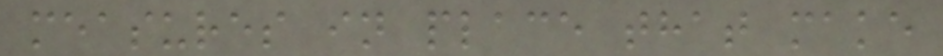measures in place that make
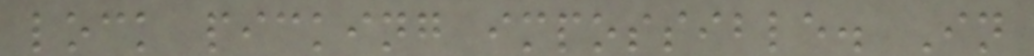lock picking impossible. In
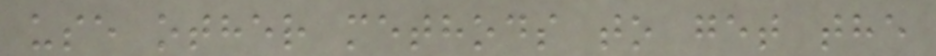use other methods to get the
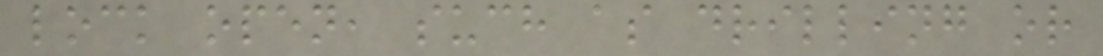lock open, such as drilling or
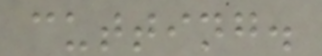cutting.
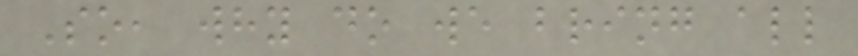So, why do we bring all
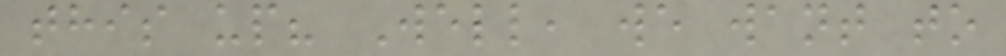this up? Well, we want to
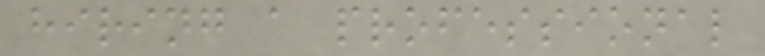hiring a professional
